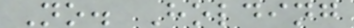No. Holding
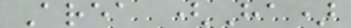Area (Ha)
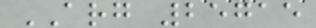ARG 25715
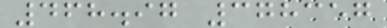468.97 378357
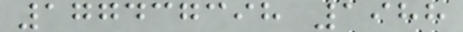177437398 1988
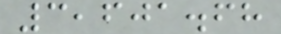3,601.68
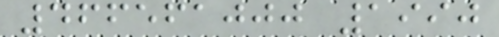466561000 1990
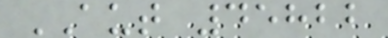AUT 45822
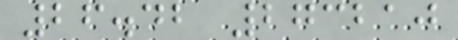26.42 273210
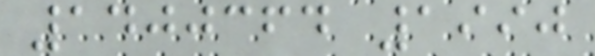1400364 1990
